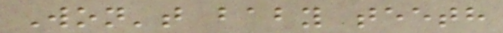Won't baby teeth
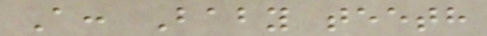A: Baby teeth
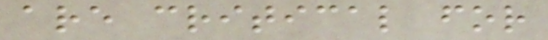are critical for
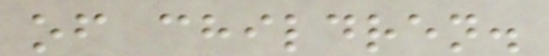of children.
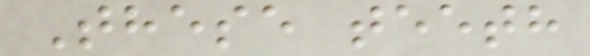These teeth
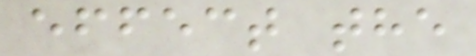effect the
